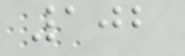102
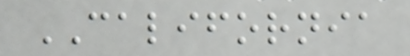CALIFORNIA
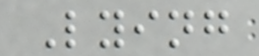Lying
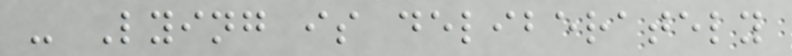- Lying is deliberately
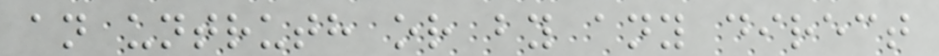an untruth or by any direct
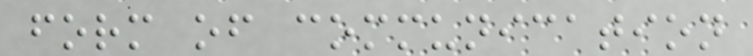form of communication
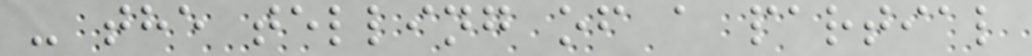- the telling of a partial
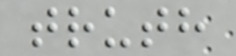truth
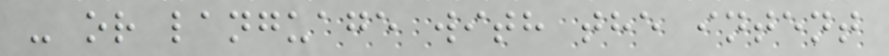- or language with the intent
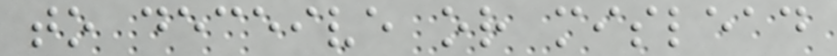to deceive or mislead
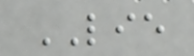LIE
